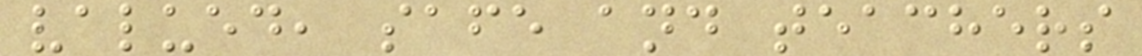valued, safe and teachers
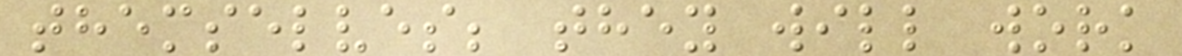themselves; they will work
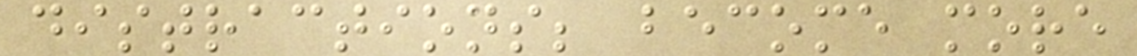distractions; become more
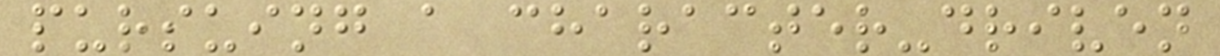pursuing a character-driven
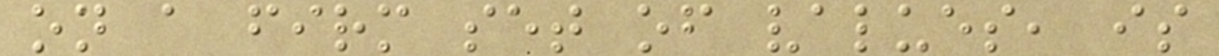on a firm set of values, is
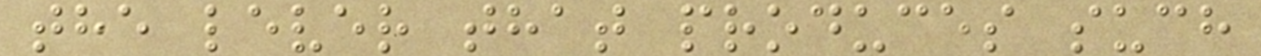the lever that produces such
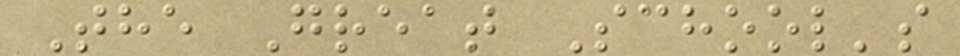The Great School's
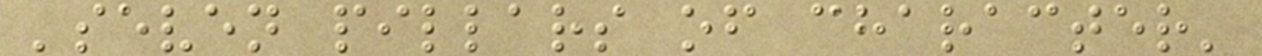'seven pillars of character'
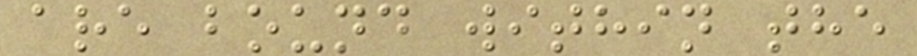are bound within the
